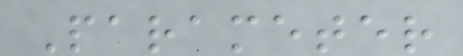Parameter
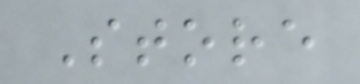Store
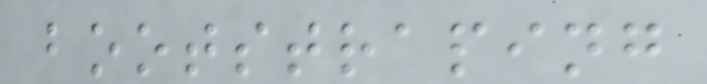bootstraping
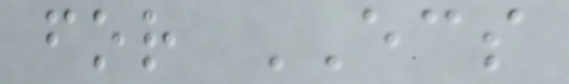for ECS
